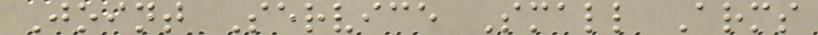Joint Service Small Arms
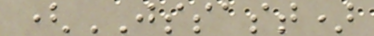(JSSAST)
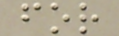for
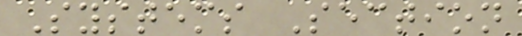Systems Section
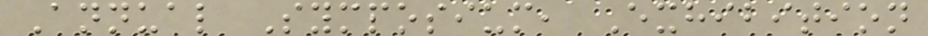Annual Symposium, Exhibition
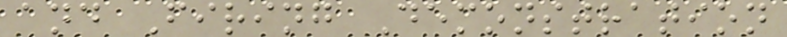and Firing Demonstration
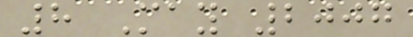8 May 2007
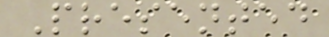Presented
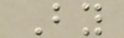By
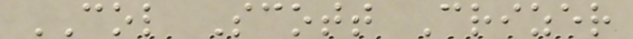COL Scott Crizer
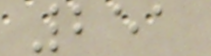251
